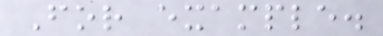For example.
